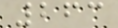263
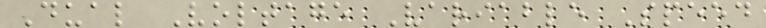Dual Voltage Variable Speed
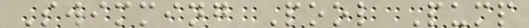Swimming Pool Pump
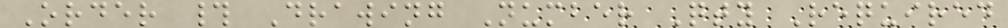Order # Drawing Number Qty Required
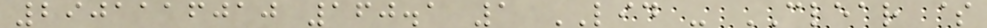2901116010 160.1 1 LID - CLEAR $
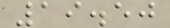19.50
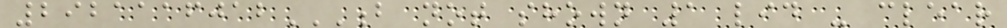2921116012B NOT SHOWN 1 LID - CLEAR
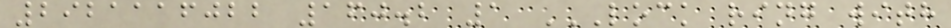2921116022 160.2 1 LOCK RING WITH
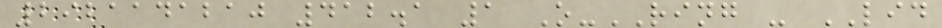2921141210 412.1 1 O-RING - LID
